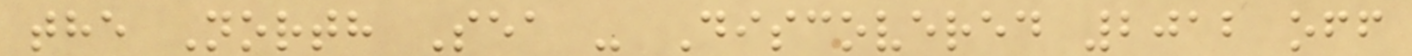the North Sea - Discovered 2012 off
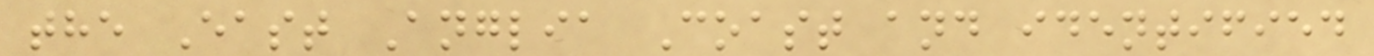the East Anglia Coast and identified
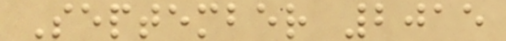September 2015
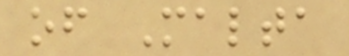of Malta
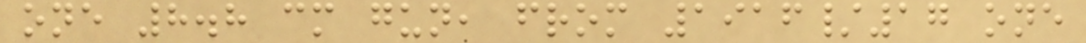one 8.8 cm gun, from 1916/17 one
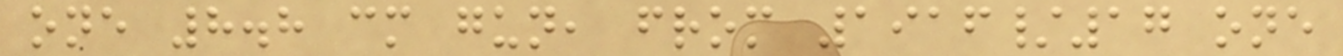one 8.8 cm gun, from 1916/17 one
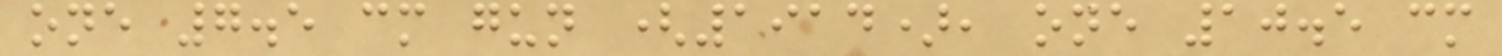one 7.5 cm gun (1914), one 10.5 cm
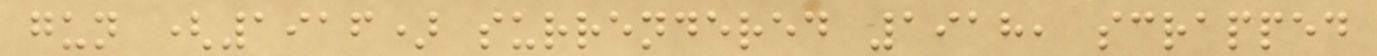gun (1916) surrendered 1918, scrapped
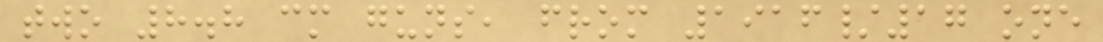two 8.8 cm guns, from 1916/17 one
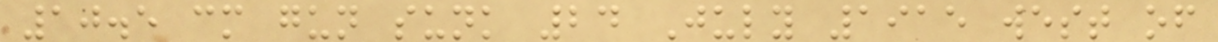10.5 cm gun sunk 24 July 1915 west of
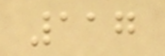117
